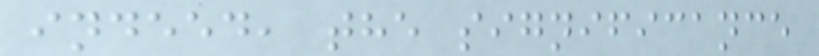indeed, the significance
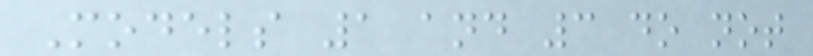Models 1 and 3 do not
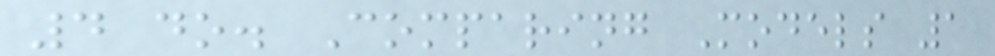4 do. Comparing Models 1
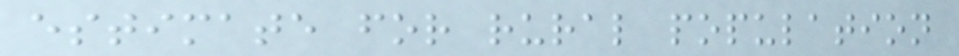estimate for rural population
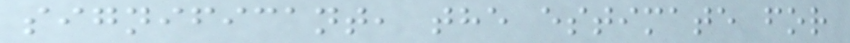significant, the estimate for
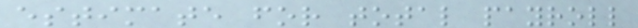estimate for total payroll
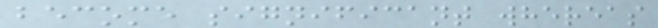become significant whereas
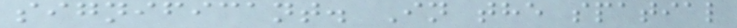significant. In the spatial
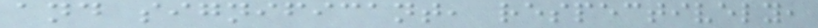and significant, respectively,
